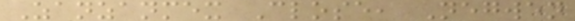Zanzanmex Close, Negwen
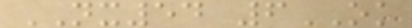NX54 6OK
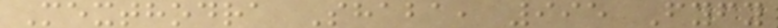Mexthodra Shaba, 995 Fyfy
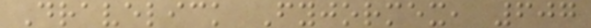Dravelick Fyjormex, 607
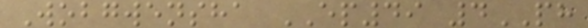Wobgwensha EP49 4PH
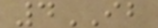4IB
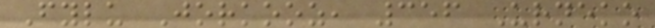Fylu Jorkooz, 356 Urneko
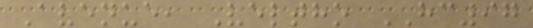Avenue, Veltho HC97
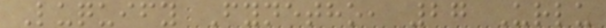Luquify Fynetho, 27 Urlu
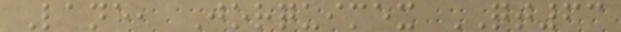Lane, Jorquimex QT63
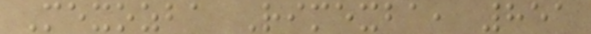Mexozba Rimexba, 851
